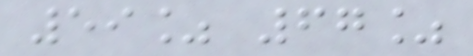59% 67%
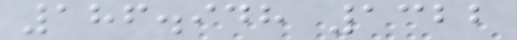186.948 1322
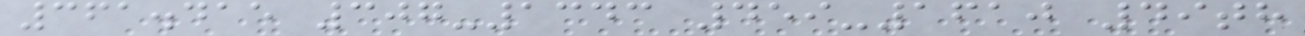361.415 307-1343 459-1610 49th
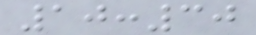10:30
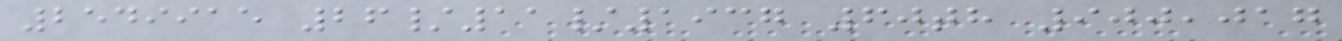2549915 26/11/1937 60th 900,017
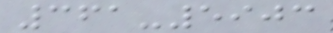361-5903
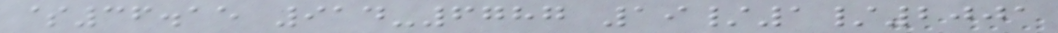$36.15 914-6787 19/1/2001
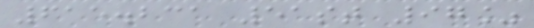615.231 51st 97%
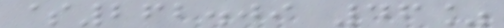$262.09 46%
